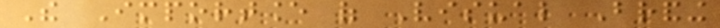The Importance of Visual Branding
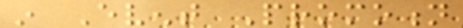in Event Promotion
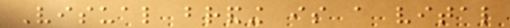Visual branding is a vital
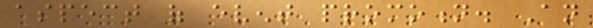aspect of event promotion. An
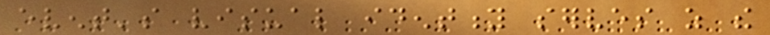event's visual identity serves as the
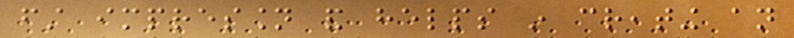first impression and helps in creating an
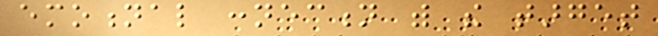emotional connection with the target
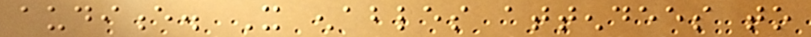audience. It enables attendees to
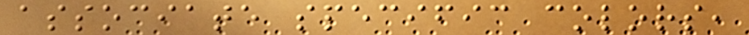associate specific colors,
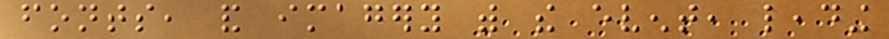fonts, and imagery with the event, leading
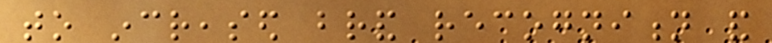to increased brand recognition and
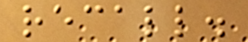recall.
